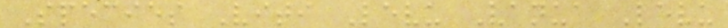Species Viti Levu Vanua Levu
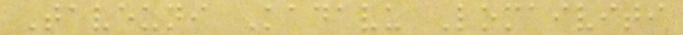Taveuni Kadavu Lomaiviti
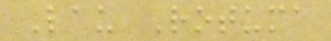Lau Rotuma
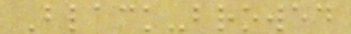Black-browed
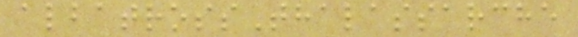albatrossThalassarche
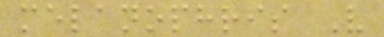melanophris V
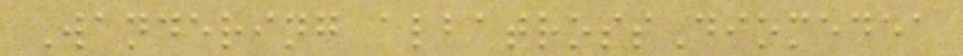Wandering albatrossDiomedea
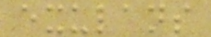exulans
